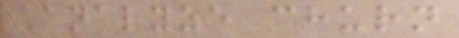Analyze churn
